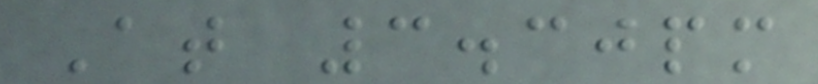At 3.30pm
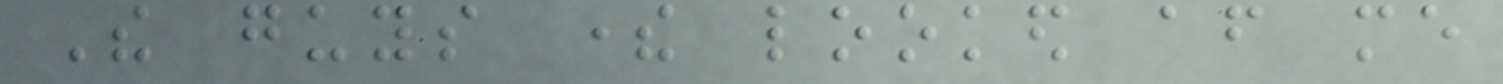The guys there looked after me
